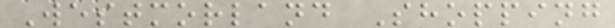Westmorland Shopping
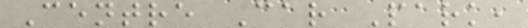Centre Car Park,
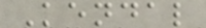Kendal
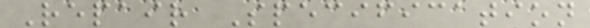Repair Specification
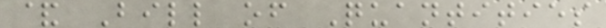& Bill of Quantities
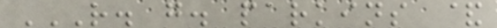R. G. PARKINS &
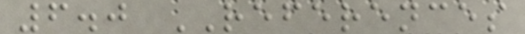6.0 REFERENCES
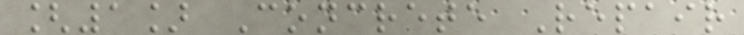[1] Concrete Repair
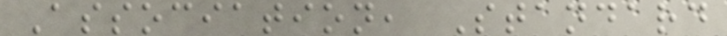Association, Standard
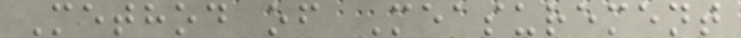Method of Measurement
